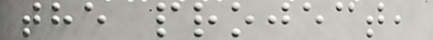the project,
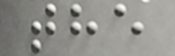the
